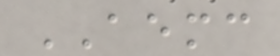AEMC
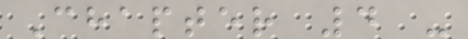Chapter 4 -
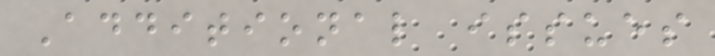Additional issues
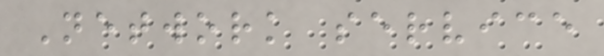Network service
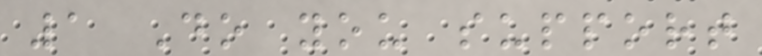1 Do you support
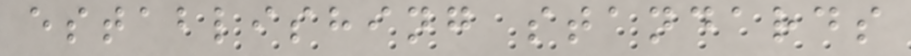establishing standards
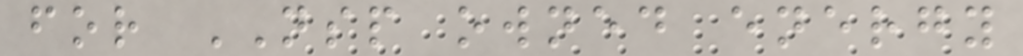for NSP owned energy
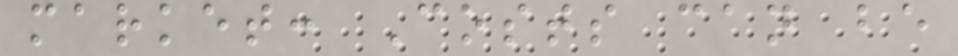market: Costs can be
